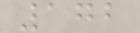172
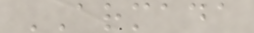ARMADA
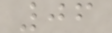06
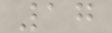17
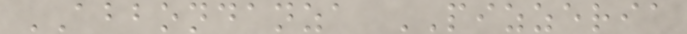ABBONDANZA PIZZERIA
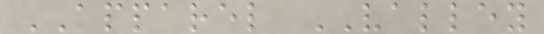APPAREL VALLEY
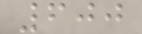600
